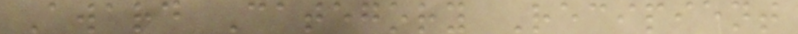Award Category Recipient
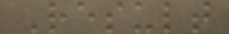Result
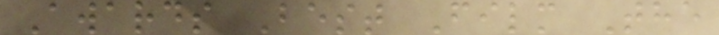Awards Best Film The
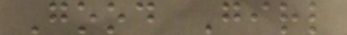Good Girl
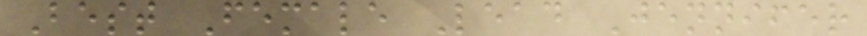Best Female Lead Jennifer
